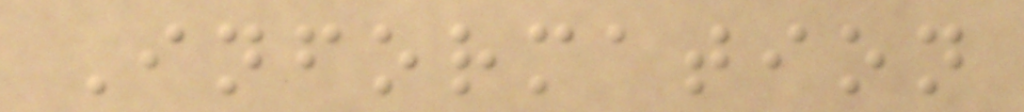Information
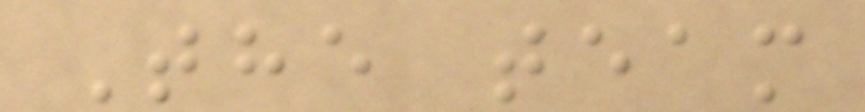The team
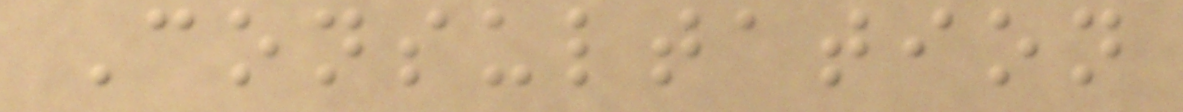Consultation
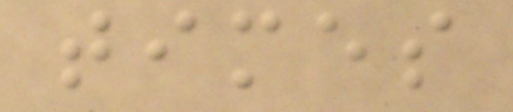times
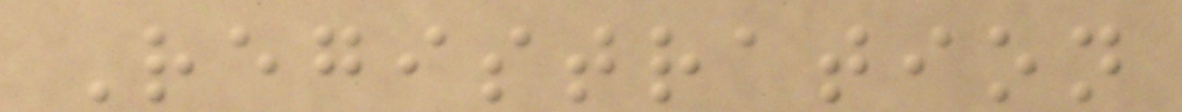Registration
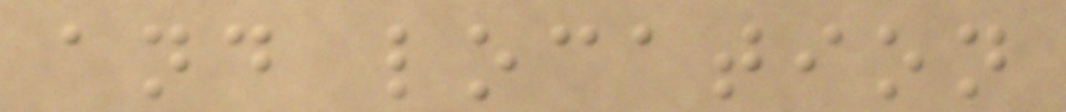and location
